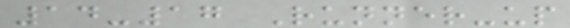14-17 Runner-up
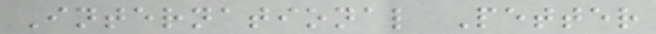International Petter
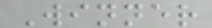Winner
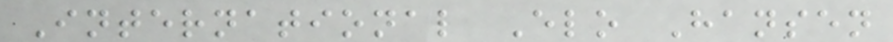International Elo Hansen
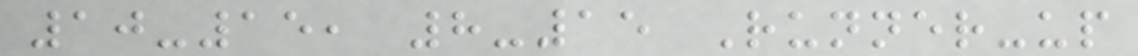10-15, 8-15 Runner-up
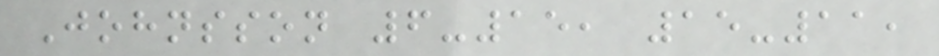Johnsson 6-15, 15-11,
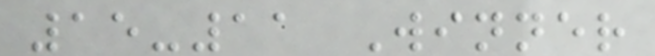15-11 Winner
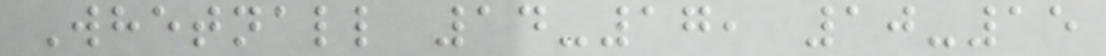Whetnall 14-17, 10-15
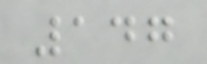147
